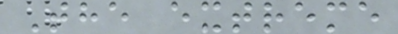The extreme
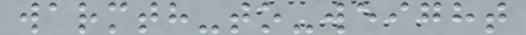warmth-to-weight
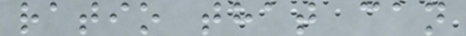ratio that can
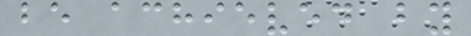be achieved by
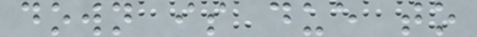down is due to
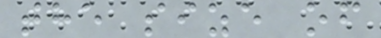the size of
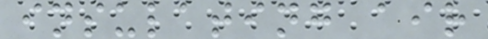insulating air
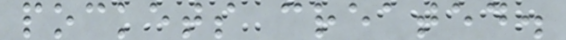pockets created.
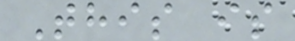This is
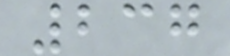237
